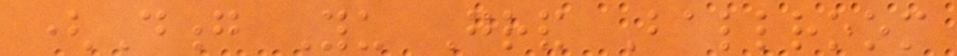(Dong Yu Grand Ballroom
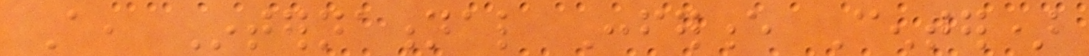A, International Conference Center)
